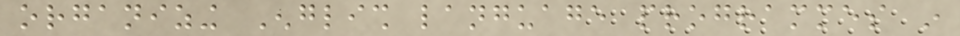organizing English language programmes in
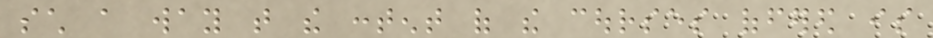such a way that the content of the courses offered is
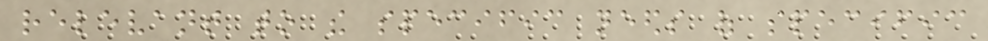relevant to the specific needs of specific
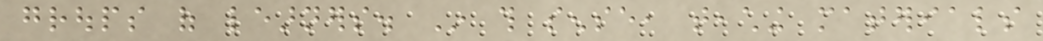groups of learners. In this sense, teaching materials
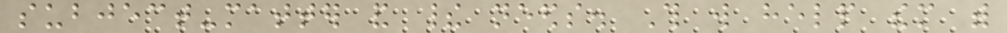subject-matter and their needs. This will help them with
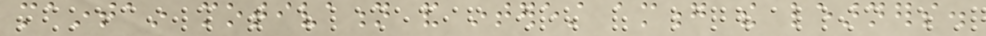maintain motivation and interest among the learners.
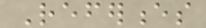References
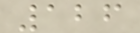126
